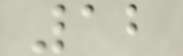12
